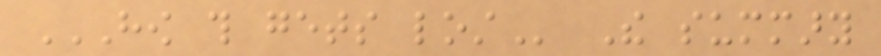HOW THIS GETS LOST The summary
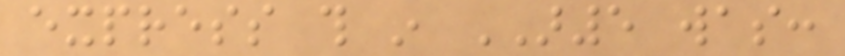express this in AR5 was:
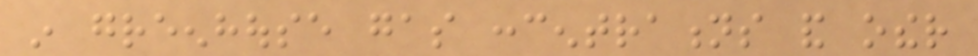in greenhouse gas concentrations and other
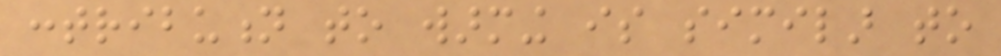contribution to warming is similar to
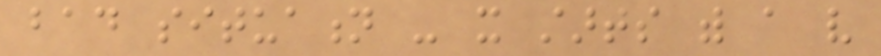bad situation - it starts with a very
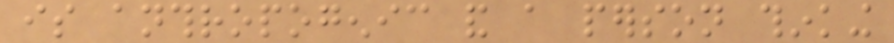is anthropogenic and a person thinking
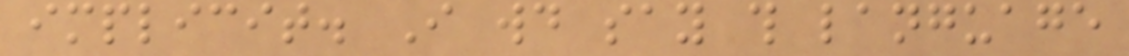implicit. I would say this language
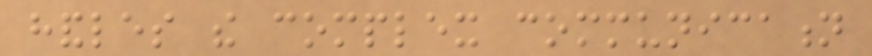handles the complex communication
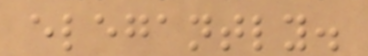elegantly.
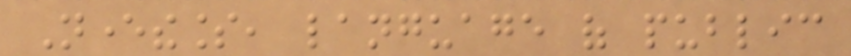Nevertheless, language of public
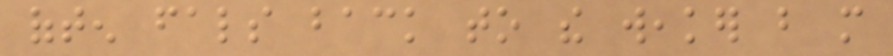often fals back to the weaker but more
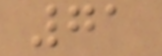71
